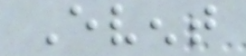Event
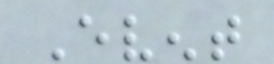Event
